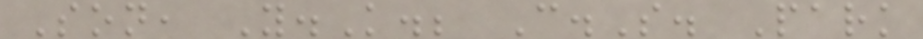Son, Y.K.; C.S. Park
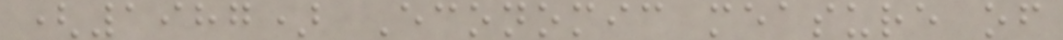(1987) Economic measure of
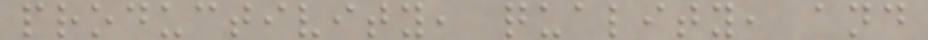productivity, quality, and
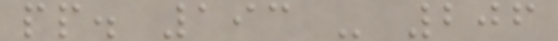pp. 193 - 206
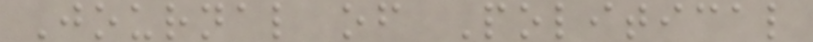Journal of Political
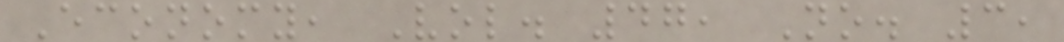Economy, Vol. 47, No. 3,
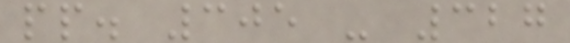pp. 305 - 327
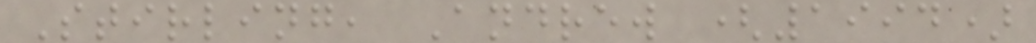Stirling, Andrew (1994)
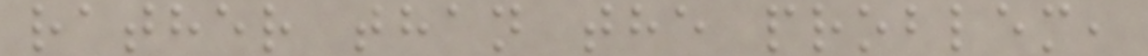rather than the problem,
